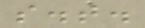s.t.
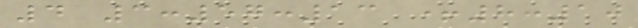4 3:57:13 +8:10
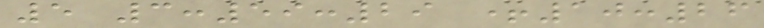5 3:59:29 +10:26
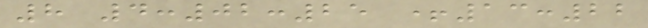8 4:02:25 +13:22
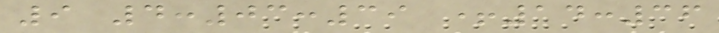9 4:03:39 +14:36
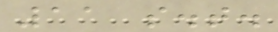11 s.t.
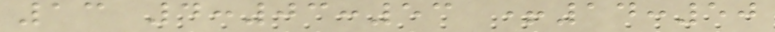13 4:03:53 +14:50
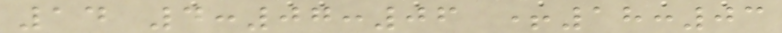14 4:07:06 +18:03
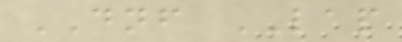DNF LAP
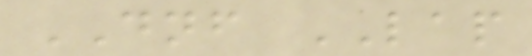DNF LAP
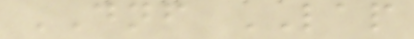DNF LAP
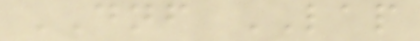DNF LAP
